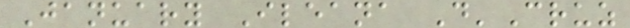January Ileana D'Cruz
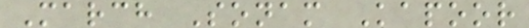March Sonam Kapoor
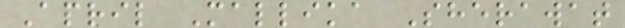April Mallika Sherawat
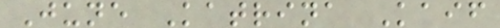June Katrina Kaif
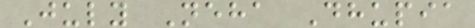July Neha Dhupia
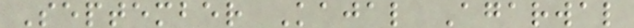September Kajal Agarwal
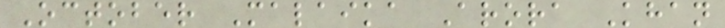October Malaika Arora Khan
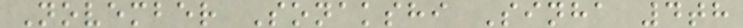November Sonakshi Sinha 4th
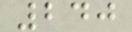240
